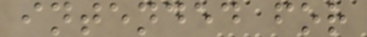intended for
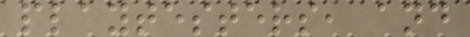playtesters, and
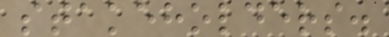stakeholders.
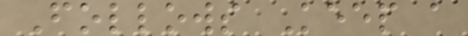Follows Keep a
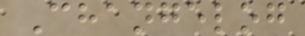Changelog
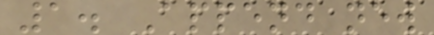1. Append new
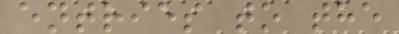entries to the
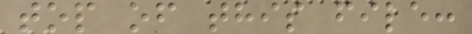top of this file:
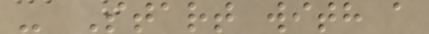- Start with a
